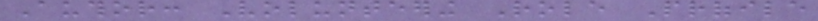Author: Volunteering Role Profile
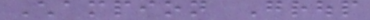Champion Group
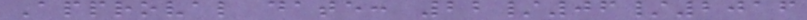Approval date: 22/06/2016
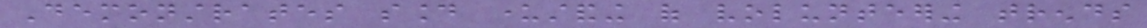Demonstrates sound understanding of volunteering trends
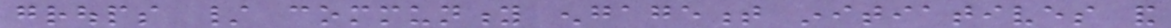groups / community engagement initiatives and
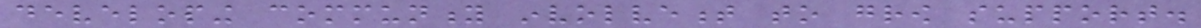developing community involvement to grow support.
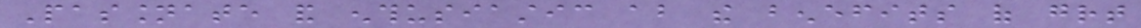Passionate and enthusiastic about the benefits of great
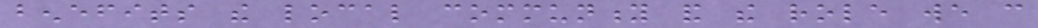benefits the local community and the role we can
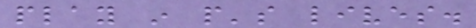play in people's lives.
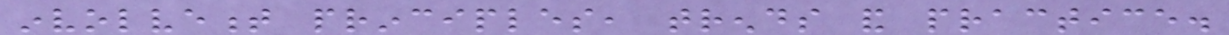involvement principles, trends and practice.
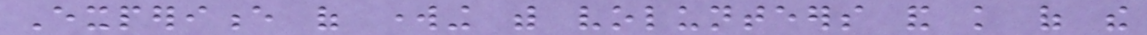Experience of working with volunteers and knowledge of the
